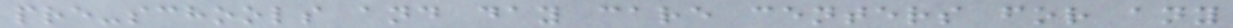pre-schools and day care centers for any
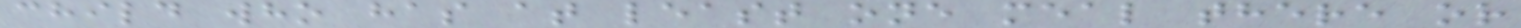child who has at least one meal there or
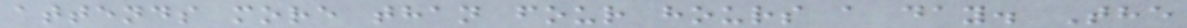attends more than four hours a day. The
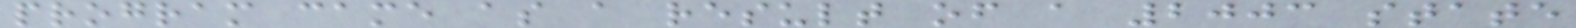program came as a result of a 2003 state
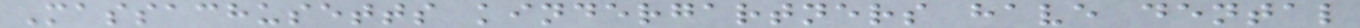Massachusetts kindergartners have dental
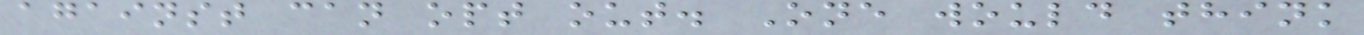against can opt out. One would think
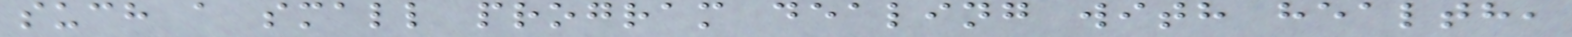such a small program dealing with health,
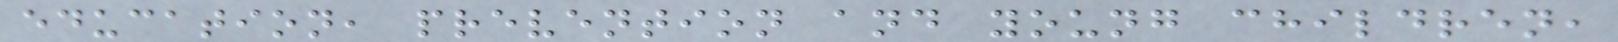education, prevention and young children,
